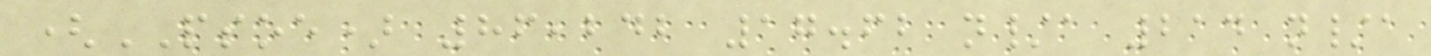(PSOE) 86,242 17.62 n/a 214 n/a
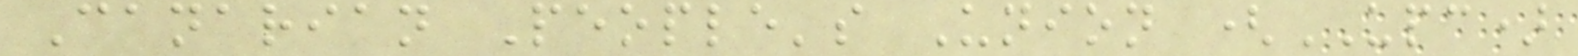Canarian People's Union (UPC)
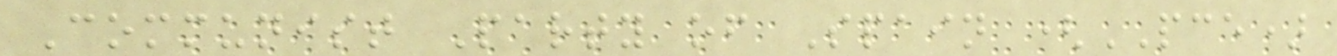Communist Party of Spain (PCE)
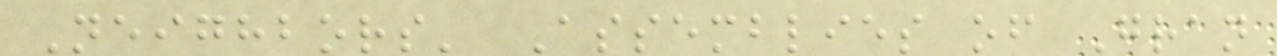Neighbors' Assemblies of Gran
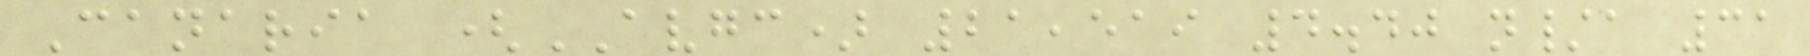Canaria (AVGC) 21,519 4.40 n/a 31
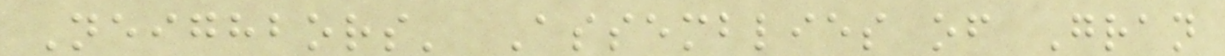Neighbors' Assemblies of Gran
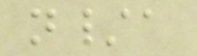n/a
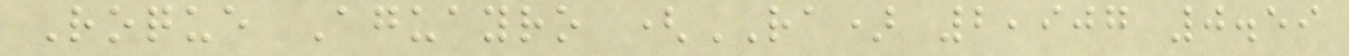Roque Aguayro (RA) 2,907 0.59
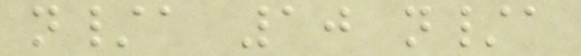n/a 10 n/a
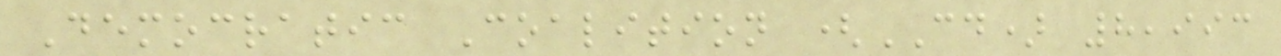Democratic Coalition (CD) 8,993
